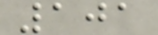101
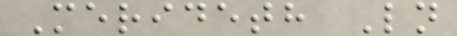Merideth Ln
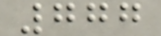777
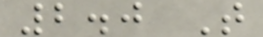2.0 T
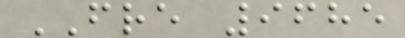FRE 9685
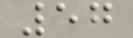57
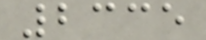2335
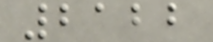2122
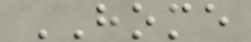HOME
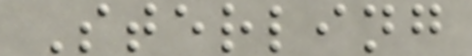Sterling
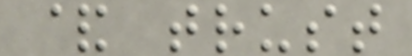& trust
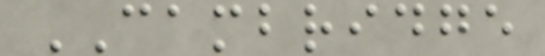CAMBRIDGE
